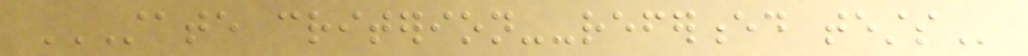STATE CRITERION--REFERENCED TESTS
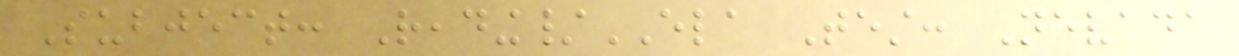Subject: Reading/ELA Test: Nevada
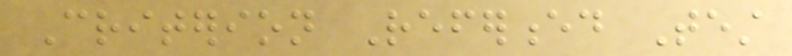Criterion Referenced Test
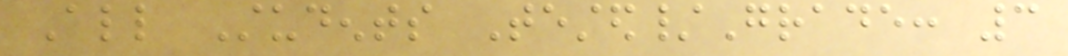All Students Tested/Grade: 3
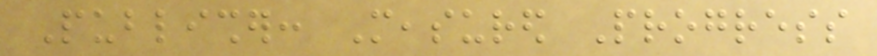Publisher: Measured Progress
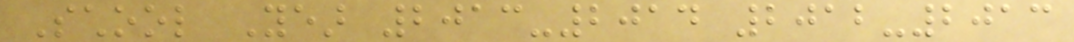School Year 2013-2014 2012-2013
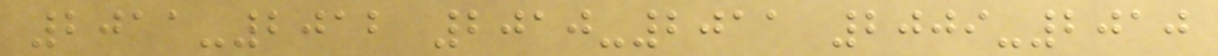2011-2012 2010-2011 2009-2010
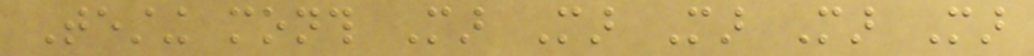Testing month Mar Mar Mar Mar Mar
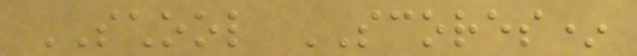SCHOOL SCORES*
